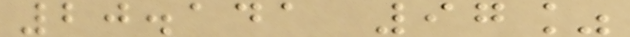20.141 97%
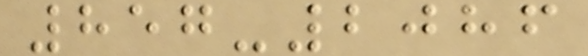857-2086
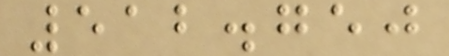512.750
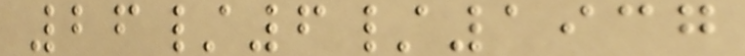26/6/1937
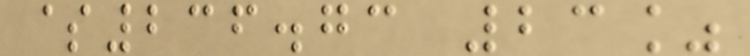$236.73 23%
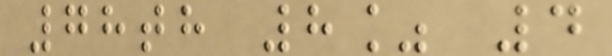78th 8% 4
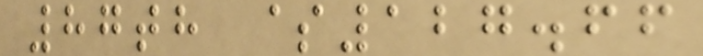87th $127.66
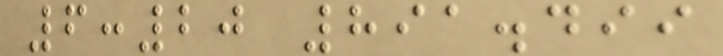6:20 891.499
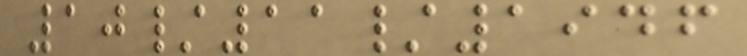10/11/1946
